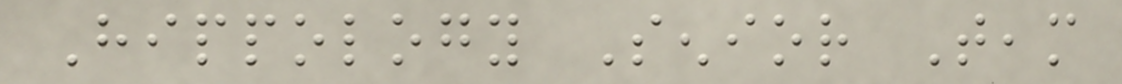Hippology Senior Team
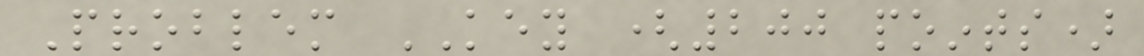Problem KEY (200 points)
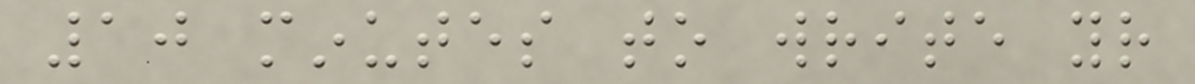10 minutes to write your
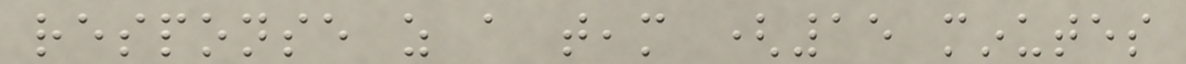response as a team (15 minutes
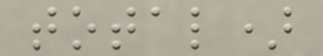total)
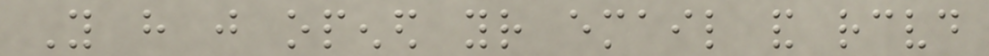You have just opened your email and received
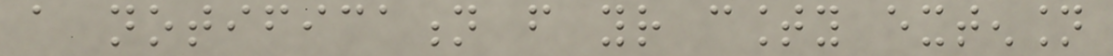a notification from your county extension
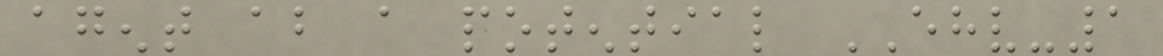agent about a potential EHV-1
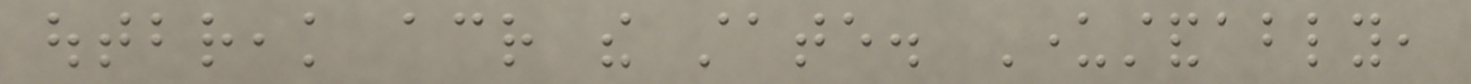outbreak across the state. Understandably,
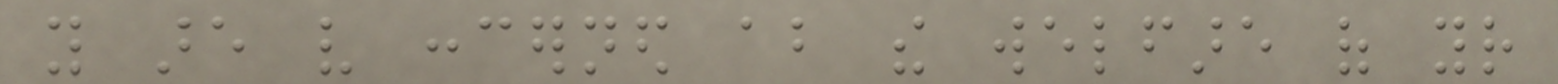you are very concerned about the welfare of your
